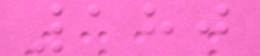180
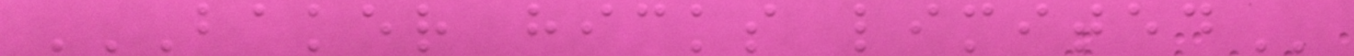BAKER HICKS LIMITED
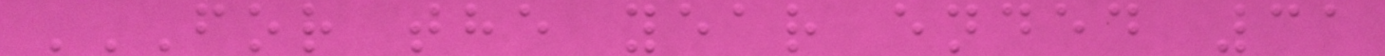FOR THE YEAR ENDED 31
